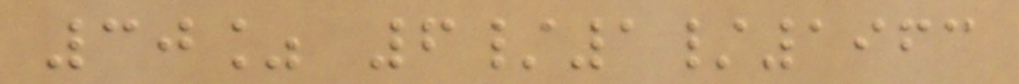30% 6/1/1963
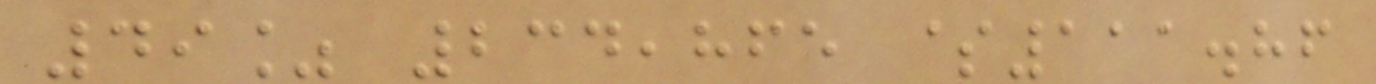49% 234,865 $111.86
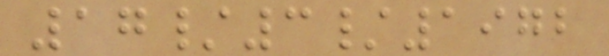17/3/1972
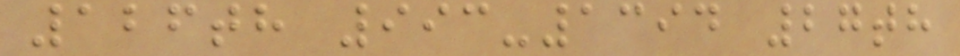126th 993-1394 27th
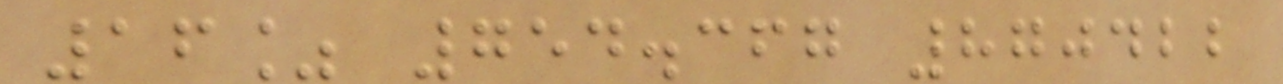16% 754.367 870422
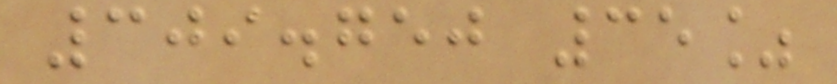309.750 35%
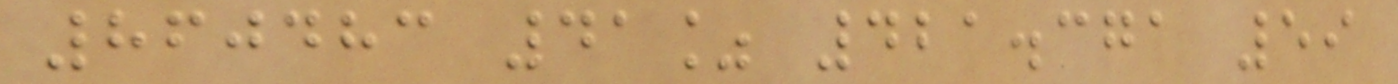860483 41% 421.371 59
